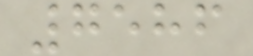7586
